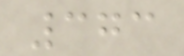373
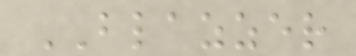BLAZZER
